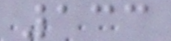133
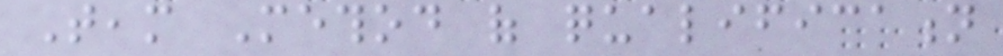Team Method of qualification
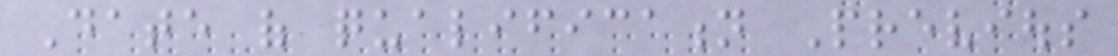Date of qualification Previous
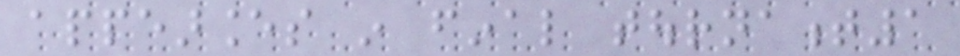appearances in final tournament1
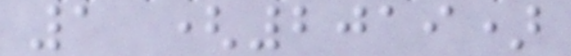1 (2019)
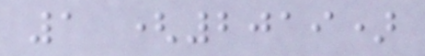1 (2019)
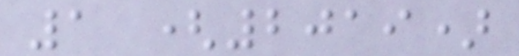1 (2019)
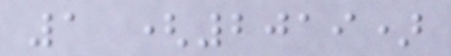1 (2019)
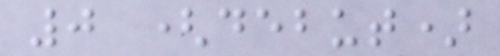0 (debut)
